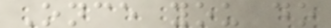Once you do
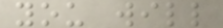you will
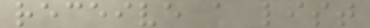receive a list
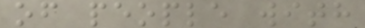of people with
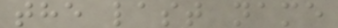the last name
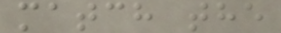match the
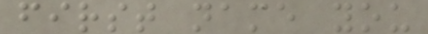first name you
